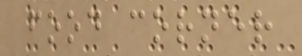food corner
